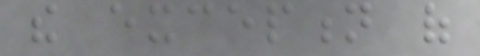the exception of
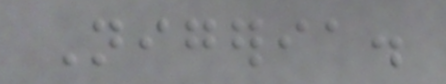Nigeria.
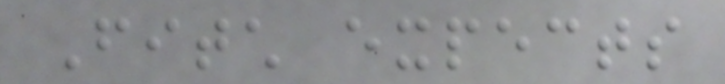Fitch expects
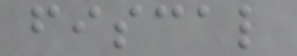fiscal
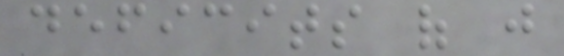deficits of just
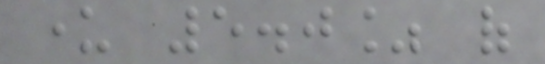under 5.0% of
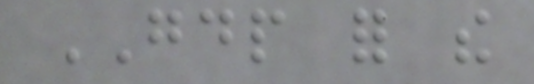GDP for the
